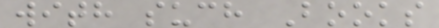with such Books
